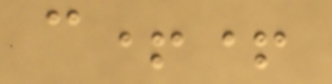c++
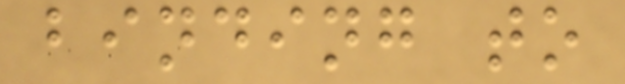binding to
